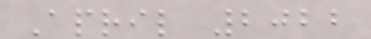April 2022
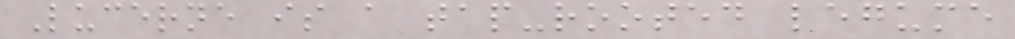Lucerne is a tap-rooted legume
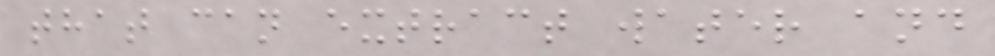that can extract water and
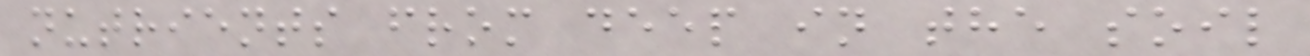nutrients from deep in the soil
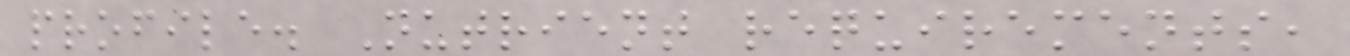profile. Nutrient requirements,
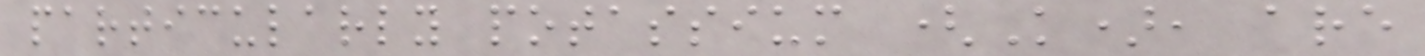particularly potassium (K), are
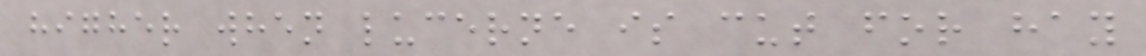higher when lucerne is cut for hay
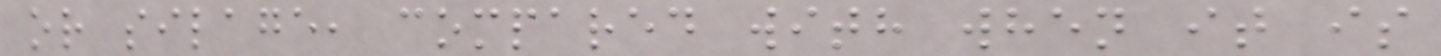or silage, compared with when it is
